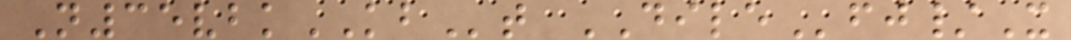N35vbkKBt DILEfj/X
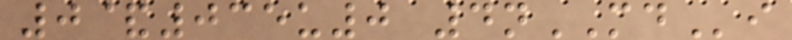0&035u0 4nMDi
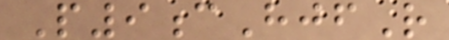P9cHjfR
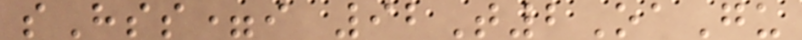sHss=i 92T2OaGu
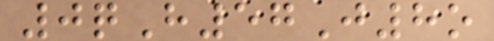0qH57J8o
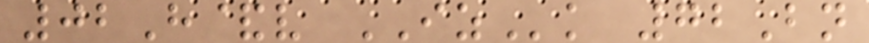02H&v IZk 72Bn
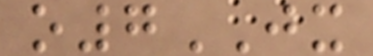o7JX
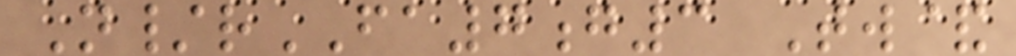N/rFA7g3 Tw&
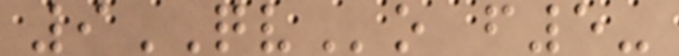9QVo f5-
